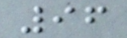96
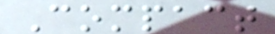Compact
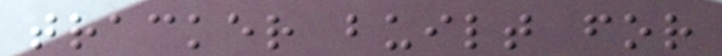tracker built for
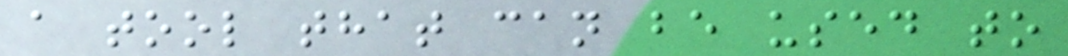a tool that can be used to
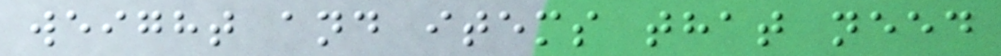weight and items that need
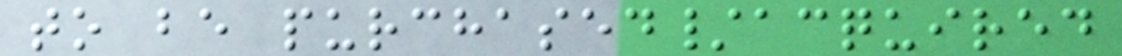to be purchased/acquired
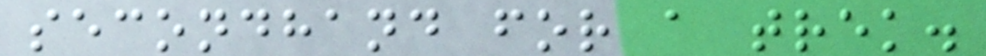secondhand for a trek.
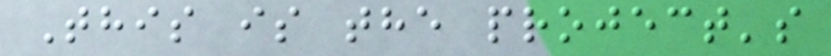This is the project's
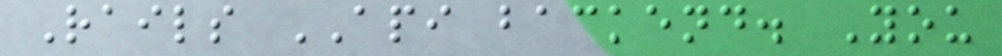Rails API backend. You
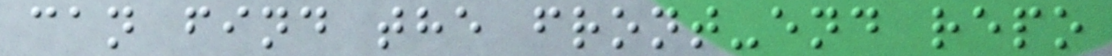can find the front-end repo
